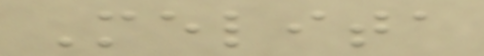Melita
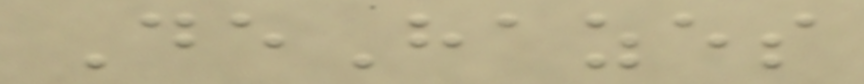DeHazes
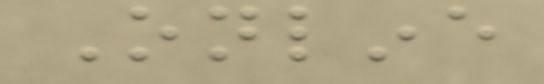Online
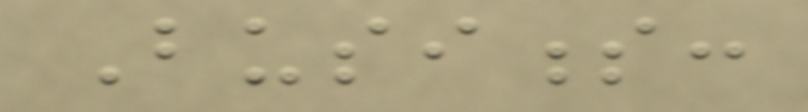Business:
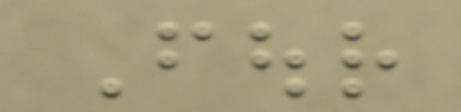Four
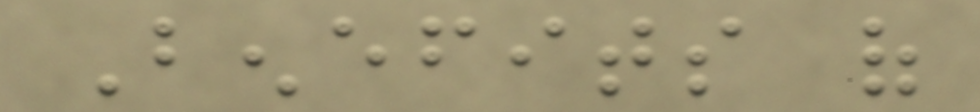Benefits of
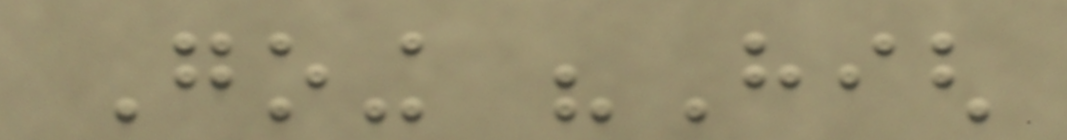Going "High
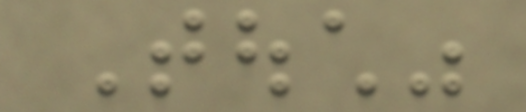Touch"
